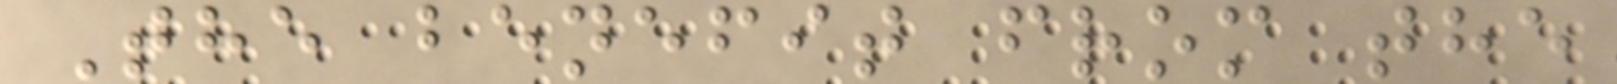The benefit from the
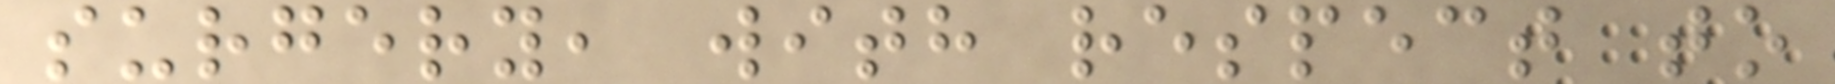surgery, with respect to
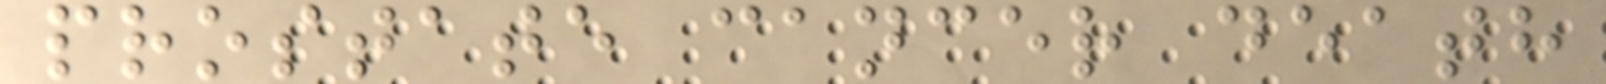prostate cancer death
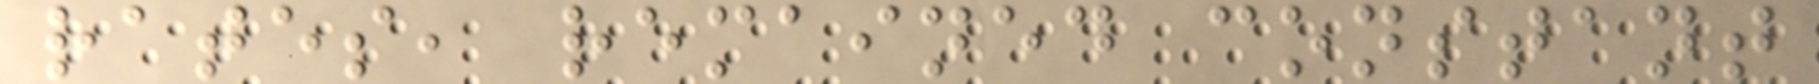rates, remained constant
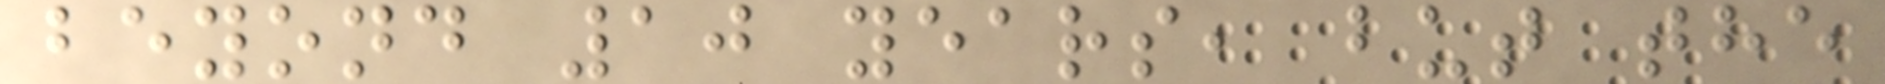beyond 10 years, but the
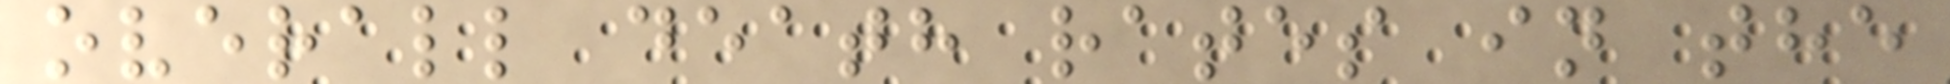overall death rates in the
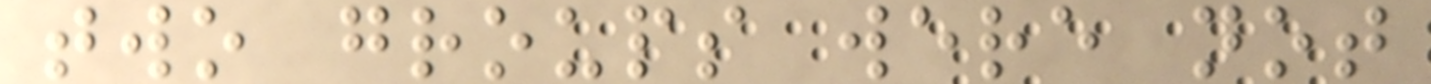two groups were not
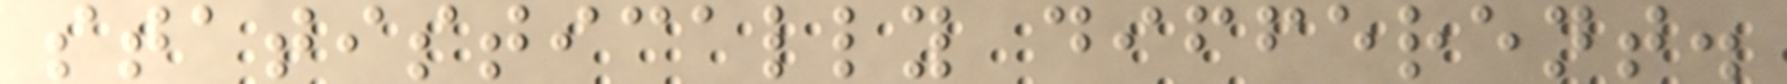statistically different.
